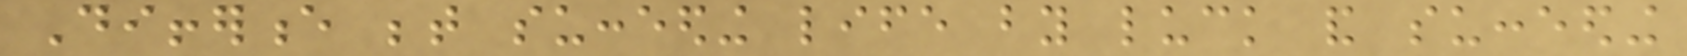Difference between succeeding life by luck and succeeding
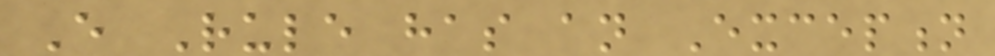Every Rule has an Exception
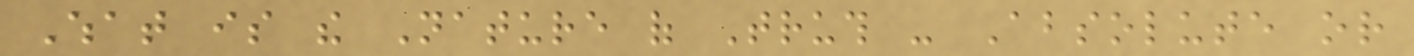What is the Nature of Truth - Absolute or
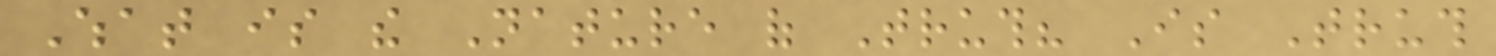What is the Nature of Truth? Is Truth
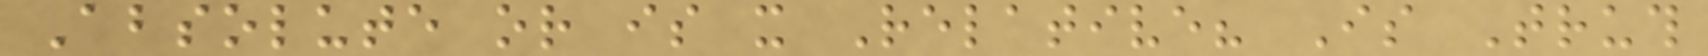Absolute or is it Relative? Is Truth
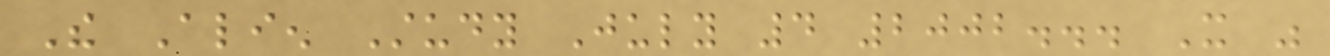The Alien Study July 4 2002... It was
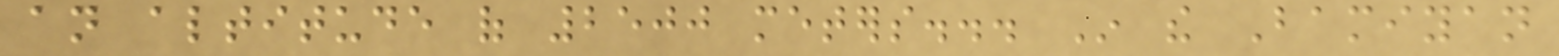an altitude of 2500 meters... In the Bamiyan
